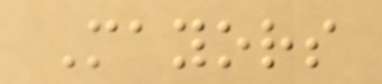Mayors
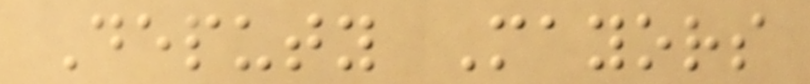Deputy Mayors
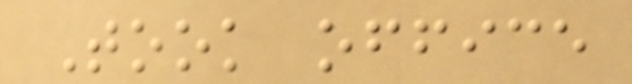Took office
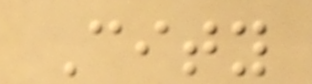City
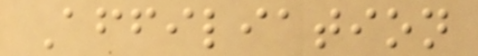Affiliation
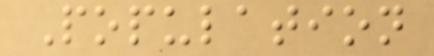Population
